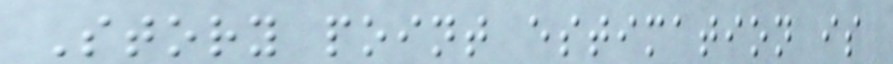Story point estimation is
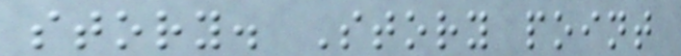story. Story point
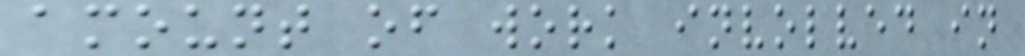amount of work involved in
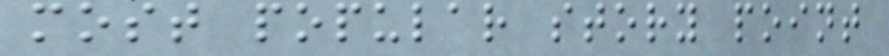most popular story point
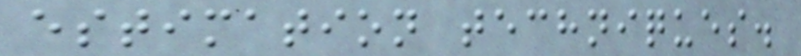estimation techniques.
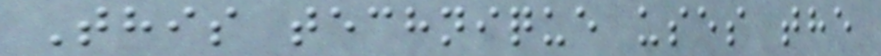This technique uses the
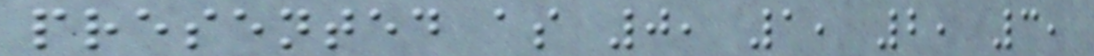presented as 0, 1, 2, 3,
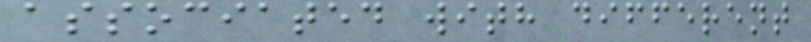associated with different
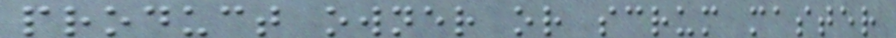product owner or scrum master
